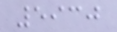5930
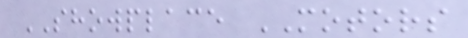SHOWPLACE MOTORS
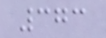373
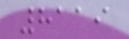8119
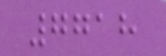7718
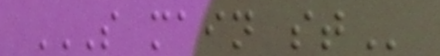S MAIN ST
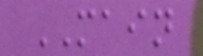MAIN
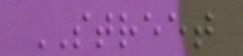STREET
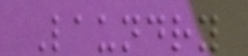Laundry
